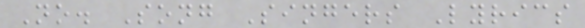No. Song Singers Lyrics
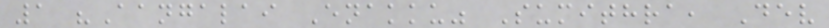1 "Aangalai Enakku" Sumithra, Dev
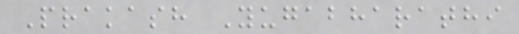Prakash Yugabharathi
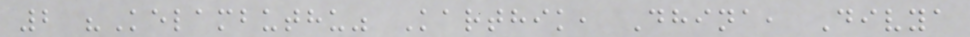2 "Kelambuthu" Karthik, Dhina, Divya
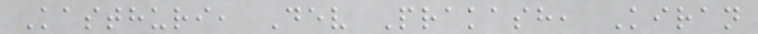Kasthuri, Dev Prakash, Kiran
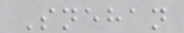Snehan
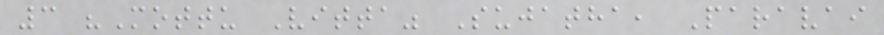3 "Mottu Vitta" Sujatha, Paravai
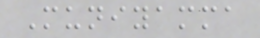Muniyamma
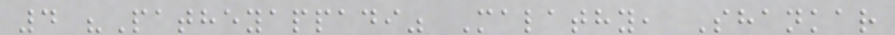4 "Patheyappadi" Malathy, Shankar
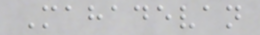Mahadevan
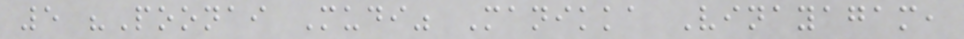5 "Poonai Mudi" Manikka Vinayagam,
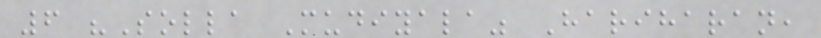6 "Solla Mudiyala" Hariharan,
